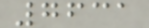7631
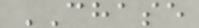CHASE
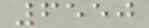6550
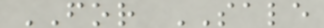FOR SALE
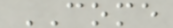COME
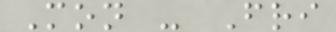Mon - Fri
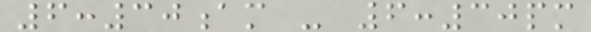6:30am - 6:30pm
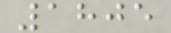1805
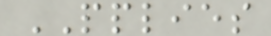PPLIES
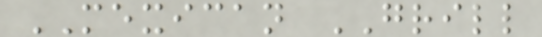MEXICAN GRILL
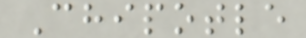Chipotle
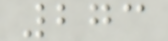273
